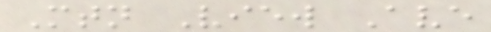Mtn View Ave
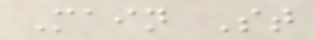Main St
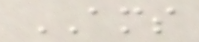AMS
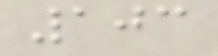103
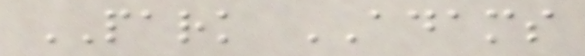PARK ADAMS
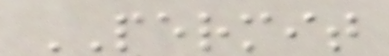PERMIT
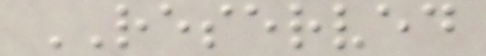RESERVED
